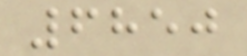6850
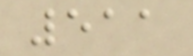511
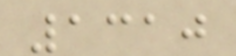1310
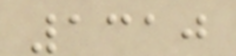1310
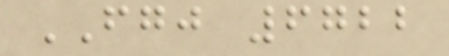FGJ 6722
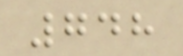748
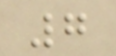7
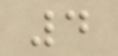4
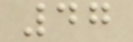47
